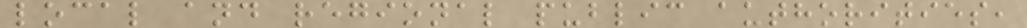local and regional public authorities,
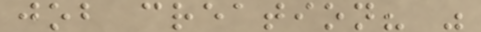job creation? "
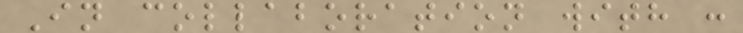In collaboration with :
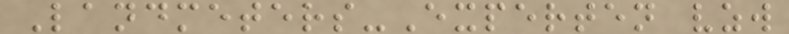Landmeters-Experten vzw
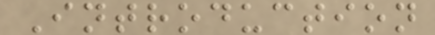Introduction
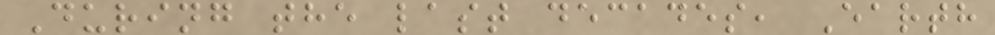During the last decades, Earth
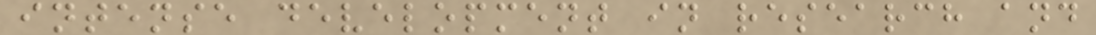intense development in research and
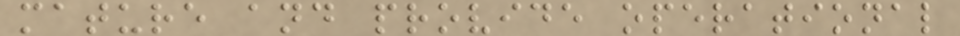mature and provide operational
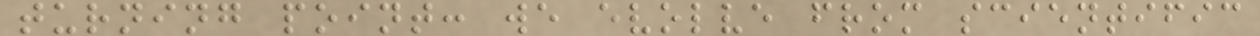turning point: we evolve from scientific
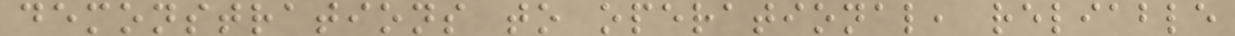demonstrations to operational, reliable
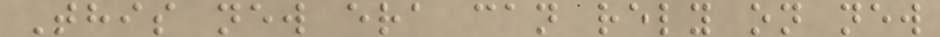This new era can rely on new
